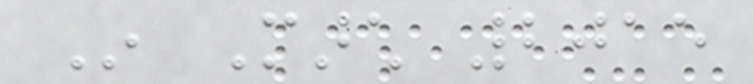In March 2015
